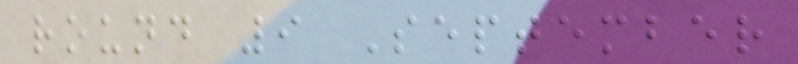round 9 September
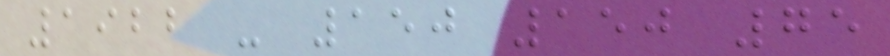1922 - 150 150 75
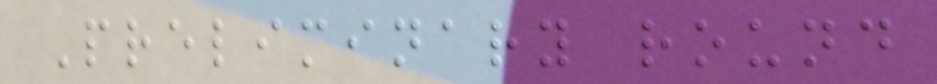Preliminary round
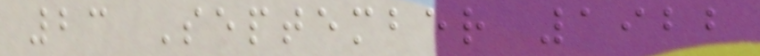23 September 1922
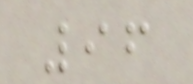96
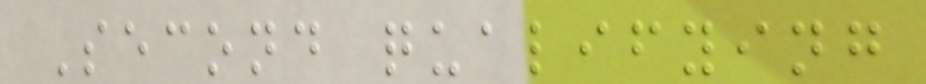Second qualifying
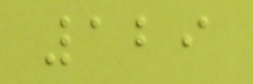129
